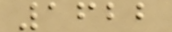1622
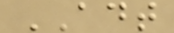ADT
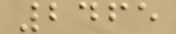2465
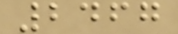2467
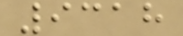9318
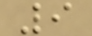9
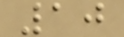10
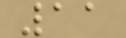11
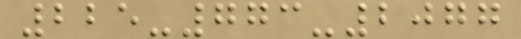225-773-2077
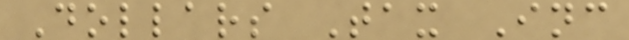Dollars Tax Inc
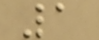1
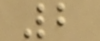2
